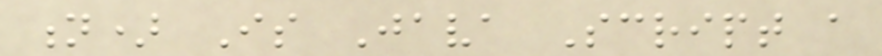n) Is Java Script a
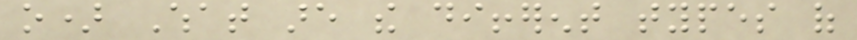o) What are the different types of
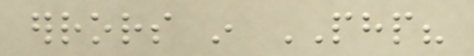errors in PHP?
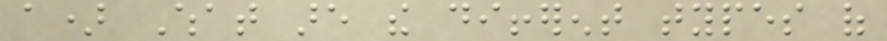a) What are the different types of
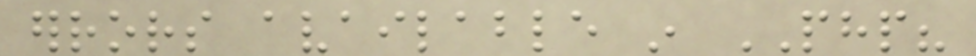errors available in PHP?
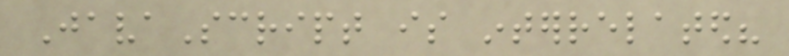JavaScript is interrelated?
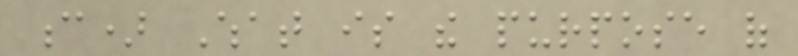c) What is the purpose of
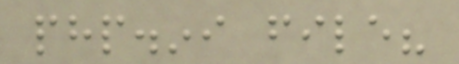php.ini file?
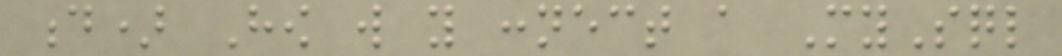d) How will you connect a MySql
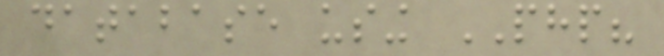database using PHP?
